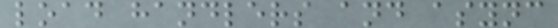load handlers and async
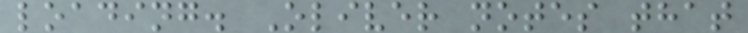loading. Oliver notes that
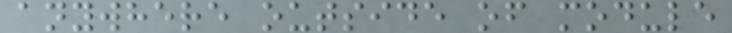anywhere outside of module
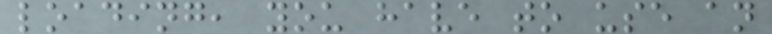loading, you have to use an
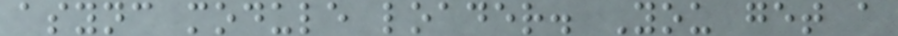async module loader. You get a
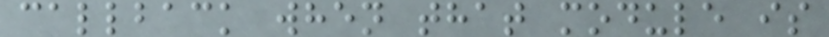callback when that module is
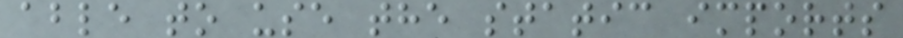able to use the static imports
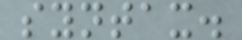syntax.
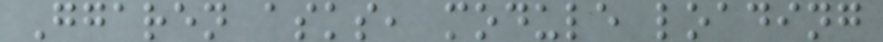Ggaren asks, module loading
